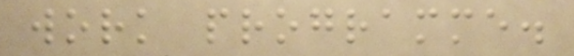work programme.
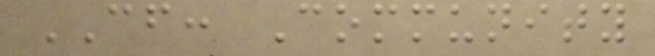CF: Community
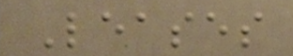Leases
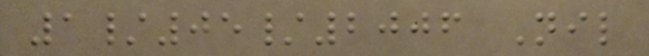1/05/2006 Nil
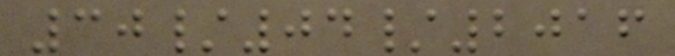30/04/2016
